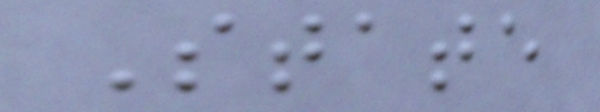State
